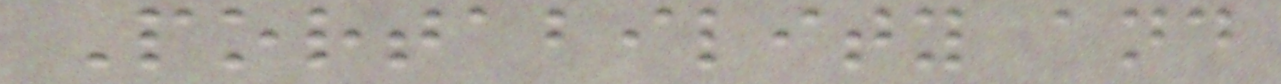Portability and
